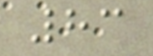83
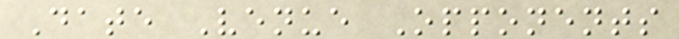Date Venue Opponents
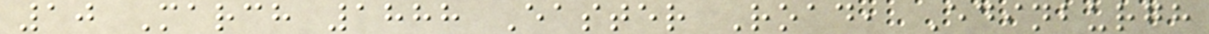10 March 1888 Easter Road, Edinburgh
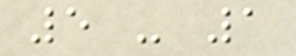5 - 1
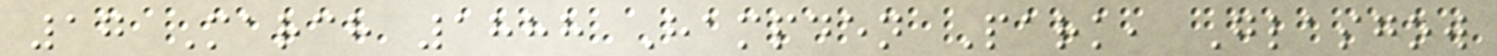17 March 1888 Hampden Park, Glasgow
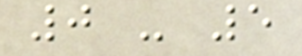0 - 5
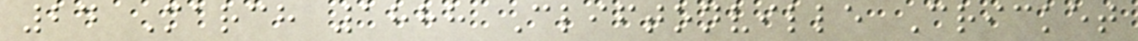24 March 1888 Cliftonville Cricket
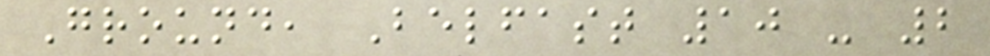Ground, Belfast 10 - 2
